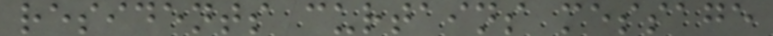residents curtains message
